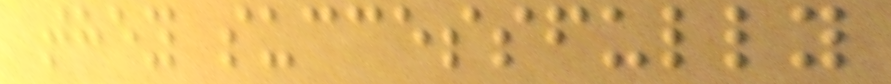they successfully
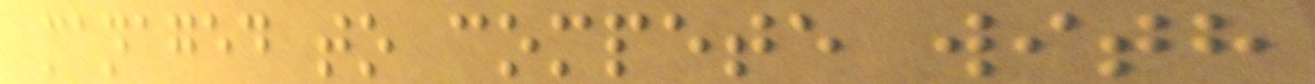managed to compete with
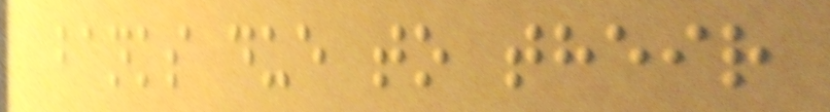banks due to their
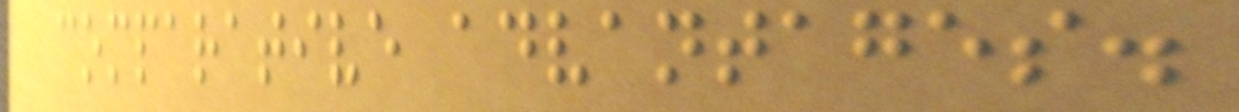comparative advantages.
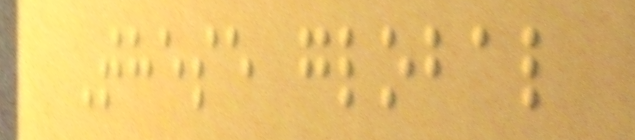These global
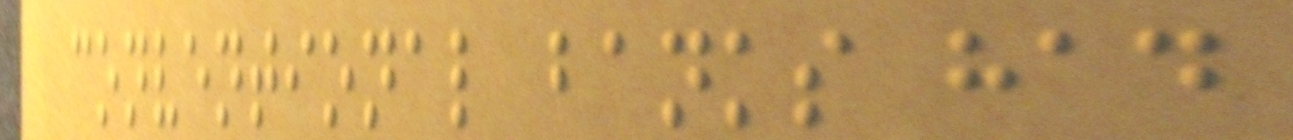conventional banks had
